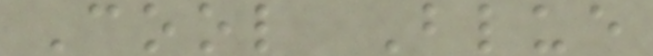Cool Blue
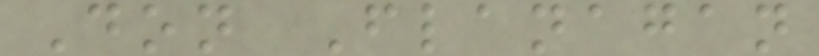Don Flanagan
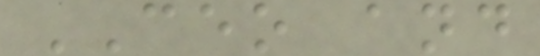CEO and
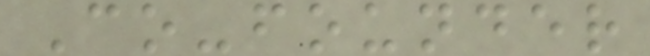Co-founder
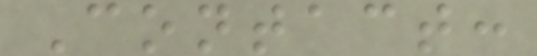Contact:
